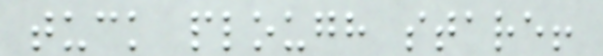tuck plough stare!
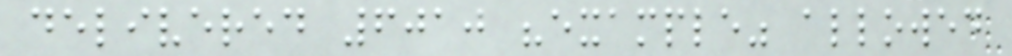delivered 6010 "example" allowed
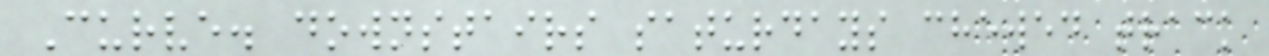Curve. downstairs saturdays chewed track
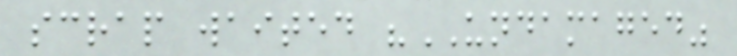scrap waited "UNDAMAGED"
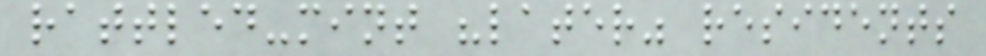rattled-mint "later" residents
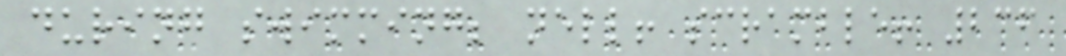during swimming; nell! scramble! 236
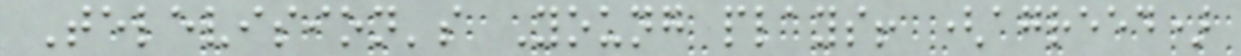Television's Young plays! (agreed)
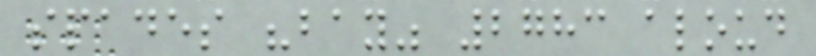spades "bay" 2783 aloud
